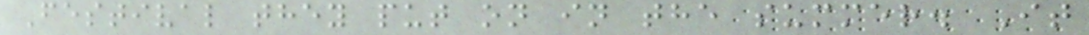Festival they put on in the summer. It
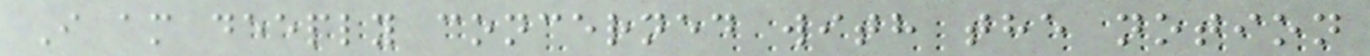I am deeply concerned with the notion
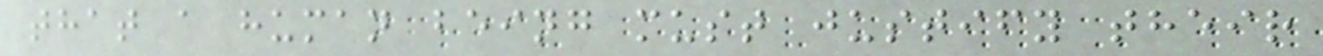that a human being must justify their
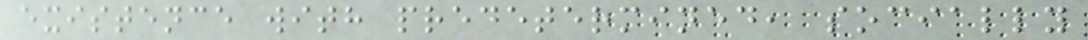existence with predetermined, socially
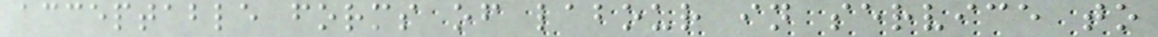acceptable forms of labour in service to
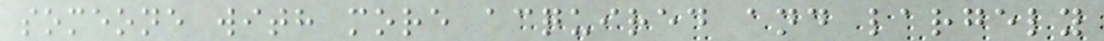someone with more acquired and largely
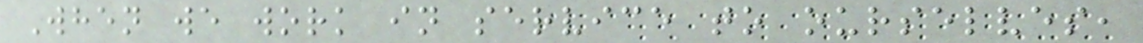When we work in service to ourselves,
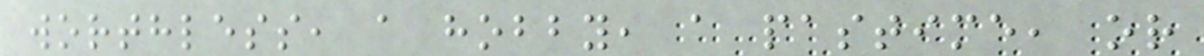worthless, a hobby, a pastime, or
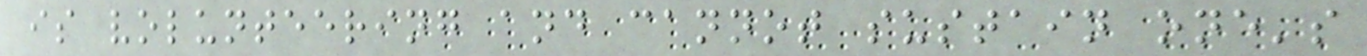is volunteering and cannot sustain one's
